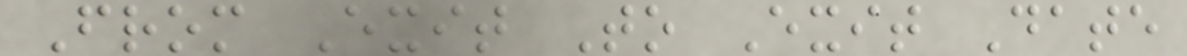From Exit To Exit Date
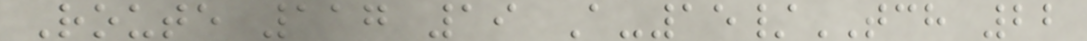Route 117 19 A-15/TCH 22
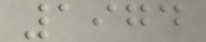1974
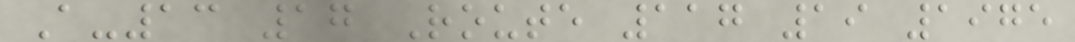A-13 17 Route 117 19 1975
